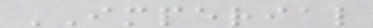IMPERIAL
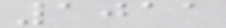1011
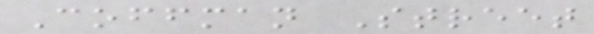Coffman Street
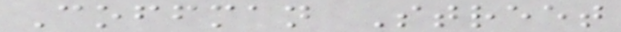Coffman Street
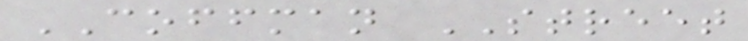COFFMAN STREET
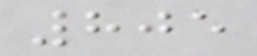805
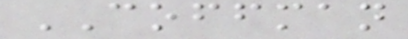COFFMAN
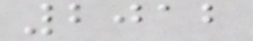2012
